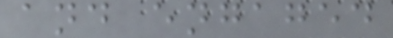and engaged
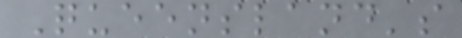Queensland's
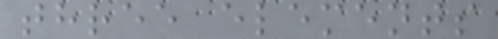three elements
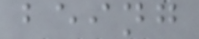being
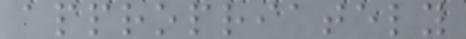appropriately
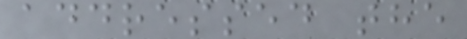addressed the
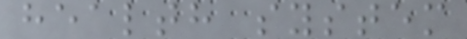health system
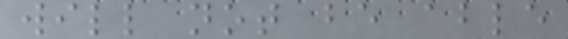will not be able
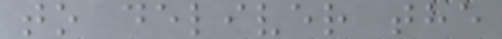to deliver the
